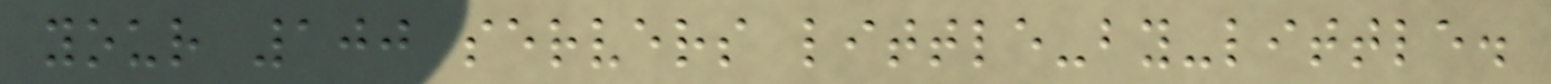your 100 servers little-by-little.
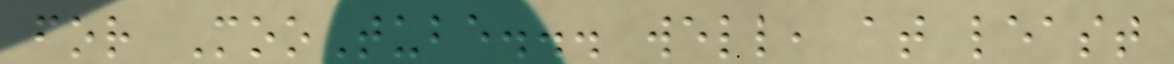for MooTube... well, at least
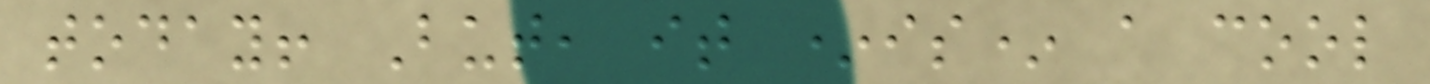today! But, it *is* a cool
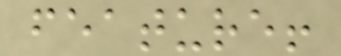feature!
